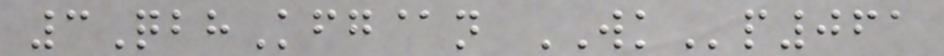3QbhKfg@n WKp061
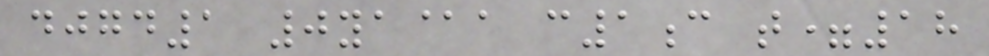djgd1 0ya@a c1c t=18
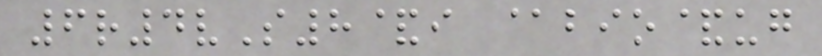6r4vS8&i @bio&ug
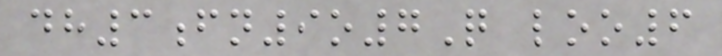dh3fn9o7Q loo6
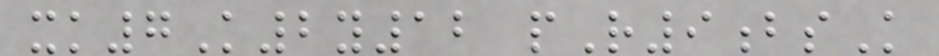xk7K2y12 pR9bsK
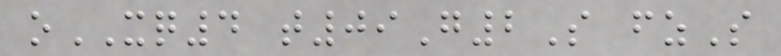oXQ4 t09G2S fzS
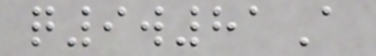q9w81A
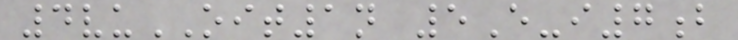4vuOIT1n 5E-i7b
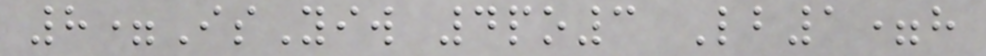8=IsYiw 4po3 Lb1=h
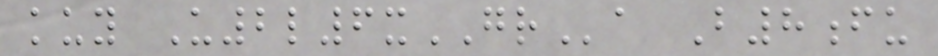kuy U2l6xGRa B8fu
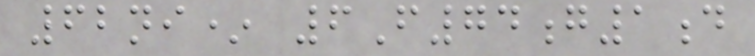62ni* 6F74g1d
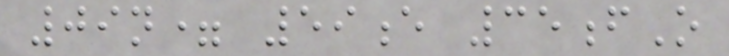09n= 59e 35fO
